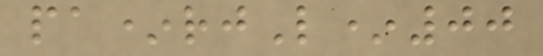pa*rjL*00
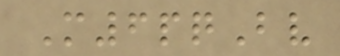M6pqBv
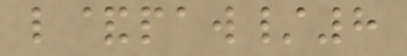l&paw/8
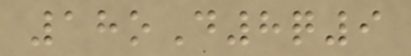18oD8q9
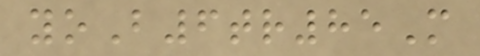yoB6tr85M
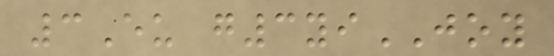3Eu g3yiJOY
